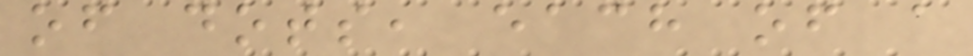of dots, each of a
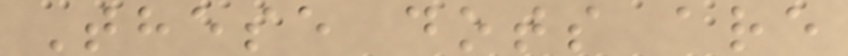These dots are
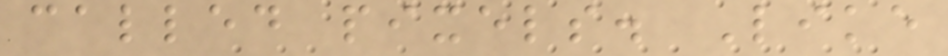called pixels. Like
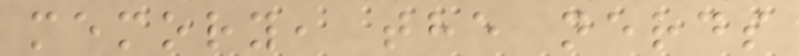memory, the nerds
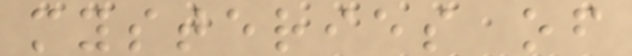mysteries of
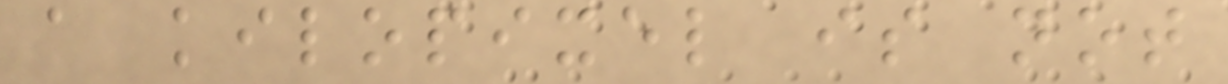a kilopixel is not
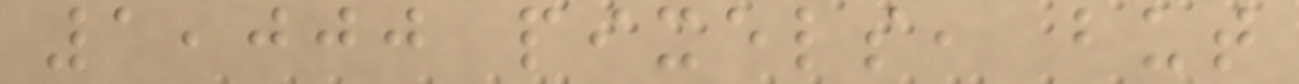1,000 pixels, but
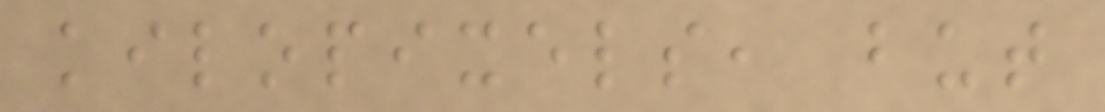kilopixels, but
